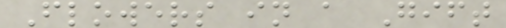Flowers in a Gift
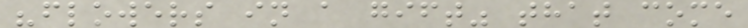"flowers in a gift" that come
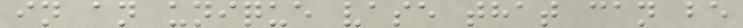in an unique vase that can be
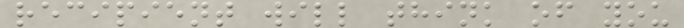recipient will think of you
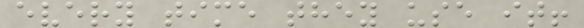every time they use it!
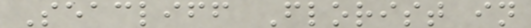Seacliff Florist in
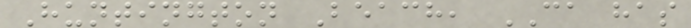Huntington Beach, CA has
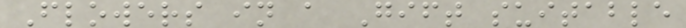Flowers in a Gift suitable
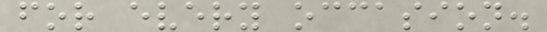for every occasion.
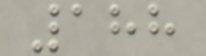188
